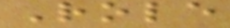Role
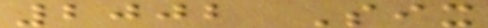2002 Six
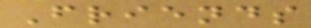Friends
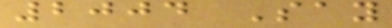2004 Say
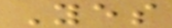Yes
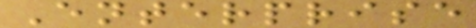Enterprise
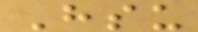Hsu
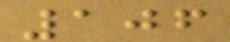106
